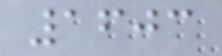1603
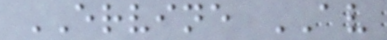ERVINE AV
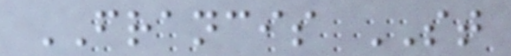FRANCIS ST
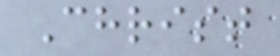Christ
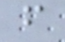f
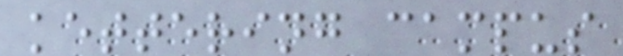kettering campus
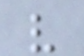v
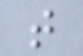t
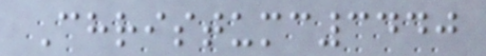Christumc3440
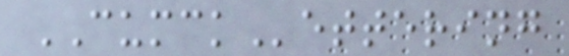CUMCKettering
